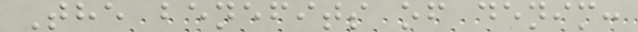The benefits of denim:
